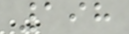198
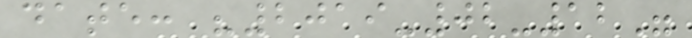date: "2019-02-12"
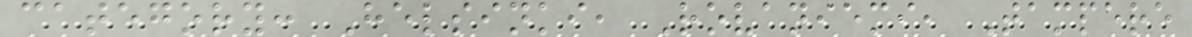category: Helsinki, Rovaniemi, Tampere
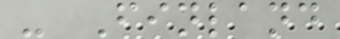- Finland
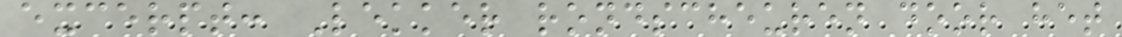excerpt: Lekker rondscheuren door het
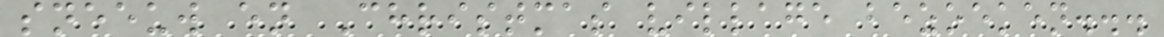sneeuw en Christmas village bezoeken...
